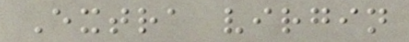Extra virgin
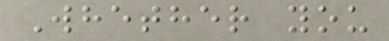Whether you
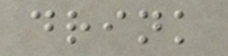drink
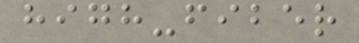high-fiber
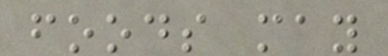foods may
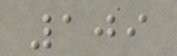109
